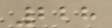228
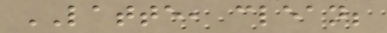LATTE, clean;
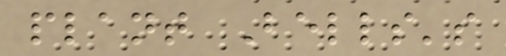plant Bells's
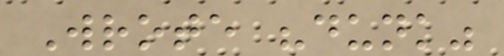Wrote "dunk"
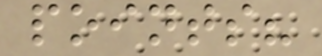points?
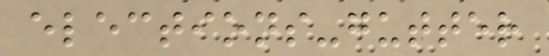elections-gutter
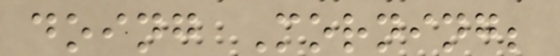doing Morning;
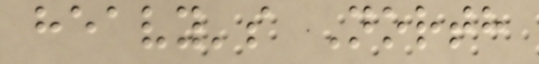heavy's North
